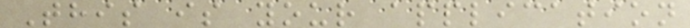This is your application
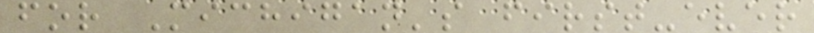for Michigan's first-ever
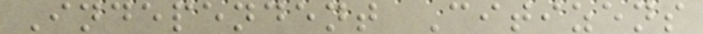Independent Citizens
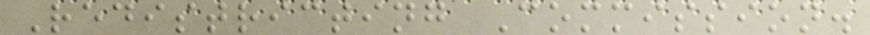Redistricting Commission.
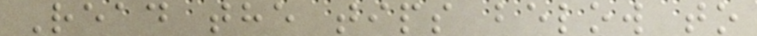Read the tips below to
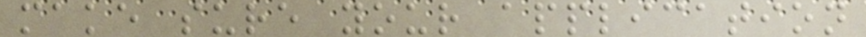make sure your application
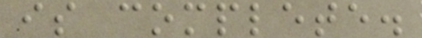is complete.
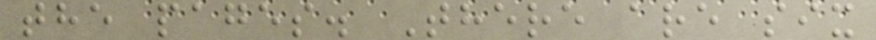the pages. There are six
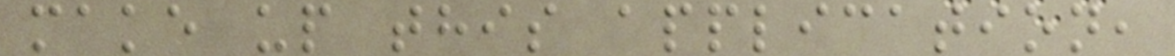make up this application,
